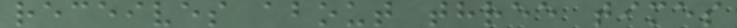receives about three times
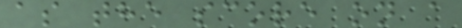as the score on a
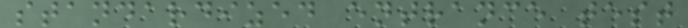standardized entrance test
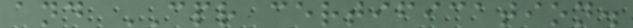and CPR certification.
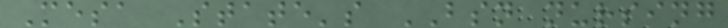Mesa State's BSN nursing
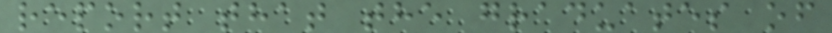report that the graduates of
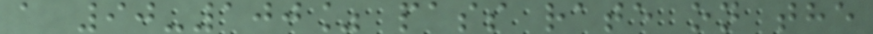a 90-100% pass rate on the
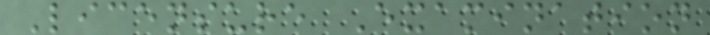Licensure Examination
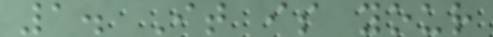1. It is your
